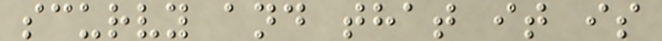scurvy and that it is
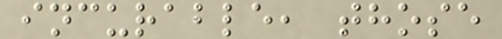incurable, those
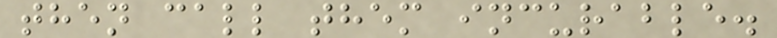then call them incurable.
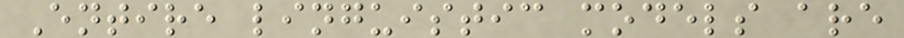Entire linguistic models are
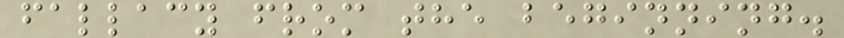fallacy from the beginning.
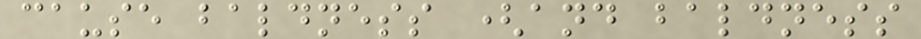cause baldness (and baldness
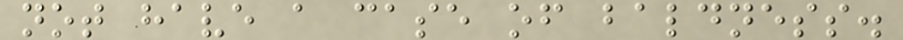not have a case of baldness.
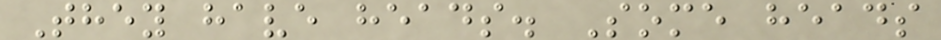They have heads. Some heads
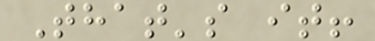That's it!
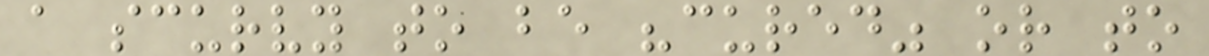a scurvy to be "cured" or to
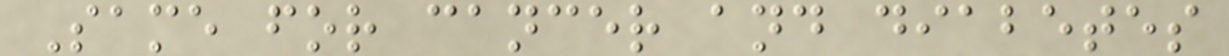Same for cancer and diabetes
